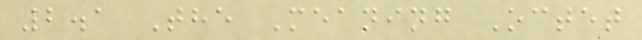2.1 The Meaning Octet
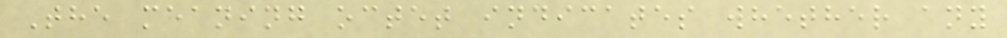The meaning octet indicates whether any
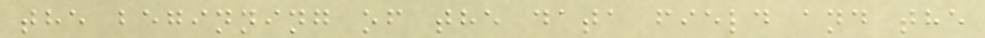the beginning of the data field and the
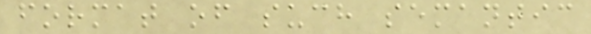format of such semantic
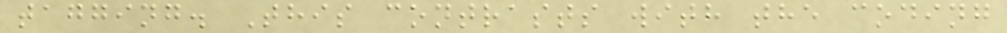tagging. This contrasts with the coding
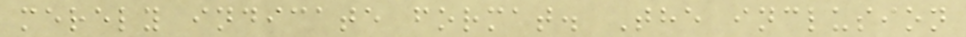merely indicate format. The inclusion
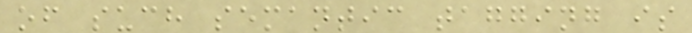of such semantic tagging is
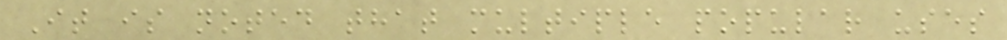It is noted that multiple popular uses
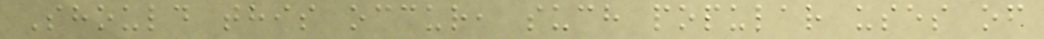Should this occur, such popular uses of
